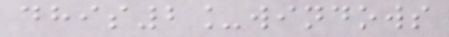dhis2_windows
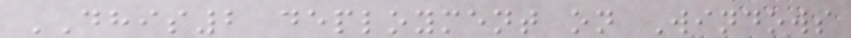DHIS2 deployment on Windows
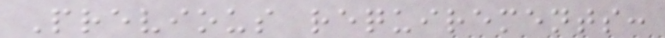Previous requirements:
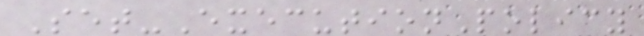Set-ExecutionPolicy
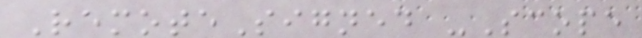RemoteSigned -Scope
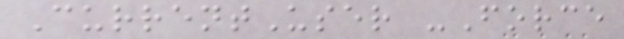CurrentUser -Force
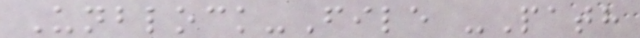Unblock-File -Path
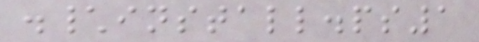.\install.ps1
